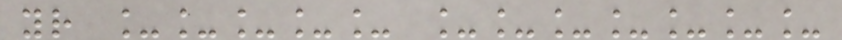your _____ _______
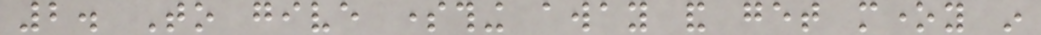2. To give something away and get money in
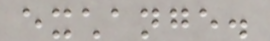exchange.
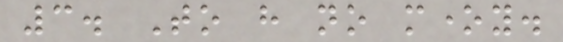3. To have no money.
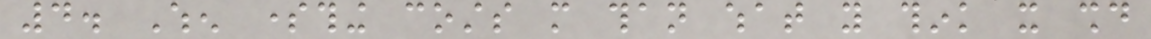4. When something costs more than what you think it should
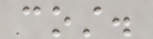cost.
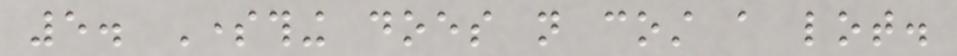5. Something does not cost a lot.
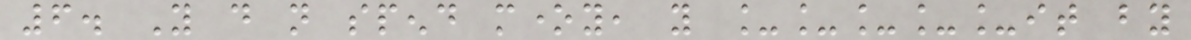6. You do not spend money, you _____it by
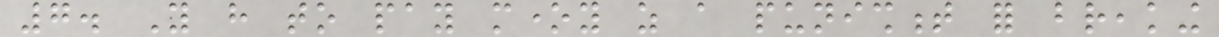7. You have to pay money as a punishment for breaking
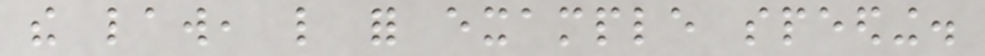the law, like for example speeding.
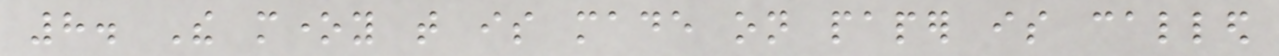8. The money that is made on paper is called
